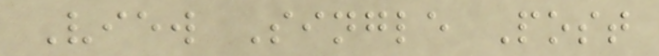View Single Post
